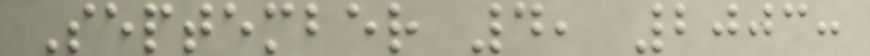September 4, 2003:
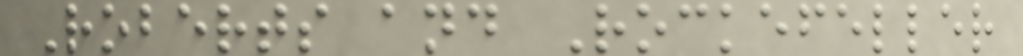Roberts and Rockefeller
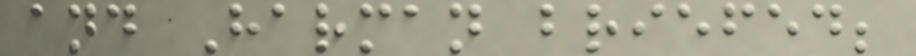and Harman briefed;
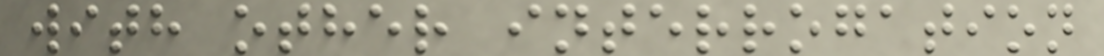with other interrogation
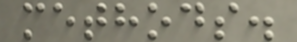methods.
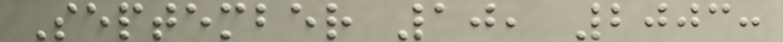September 10, 2003:
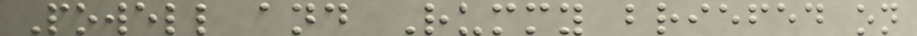Powell and Rummy briefed on
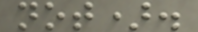not).
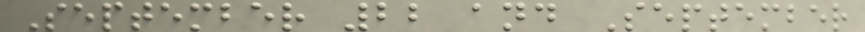September 22 and September
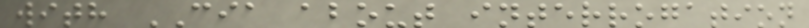with CIA about interrogation
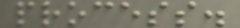process.
